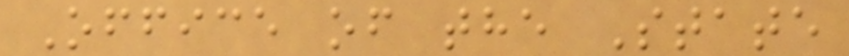Office of the State
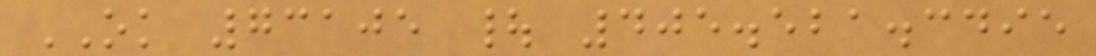OK 73105 | 405.521.3495
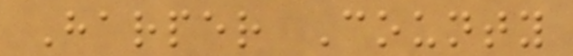Harper County
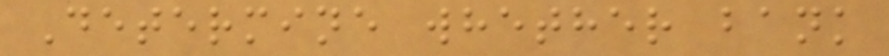Determine whether bank
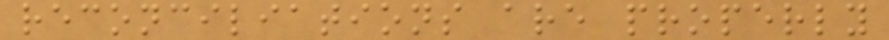reconciliations are properly
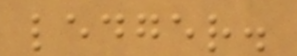ledger.
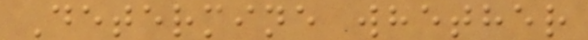Determine whether
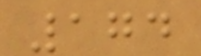174
